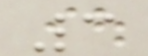3
